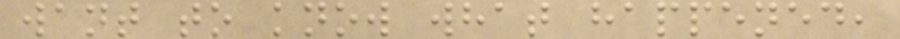want to know what happened,
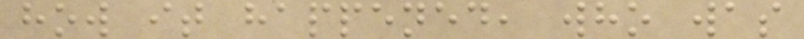how it happened, who was
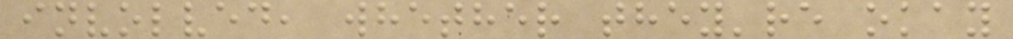involved, whether they're okay
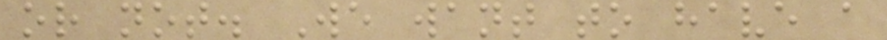or not. We want to have a
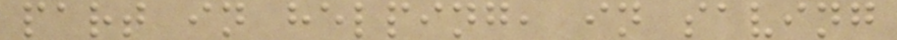part in helping, in saving
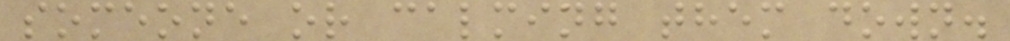someone or calming them down.
